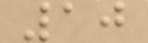10
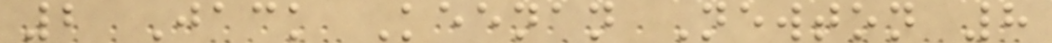2 Jack Keenan Newton 8
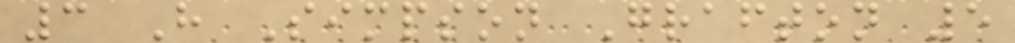3 H Simpson Grafton 5
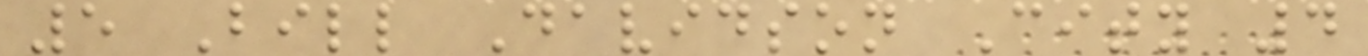5 Bill Davidson City 4
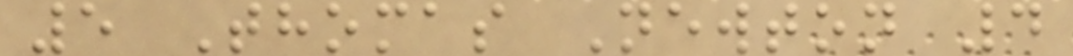5 Thomas Newton 4
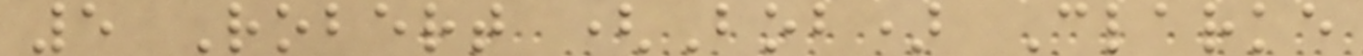5 Robert (Bob) Clarke
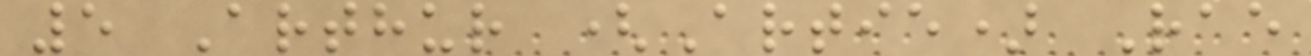5 Arthur (Artie) Rae
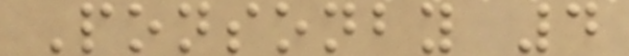Ponsonby 4
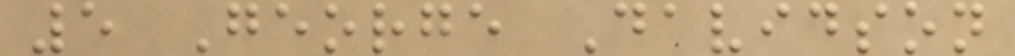5 George Davidson
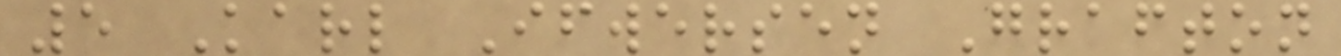5 Karl Ifwersen Grafton
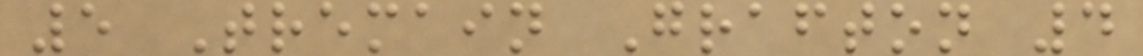5 Tremain Grafton 4
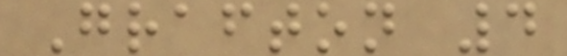Grafton 4
